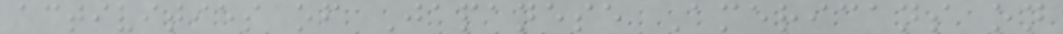activities of Japanese Americans on
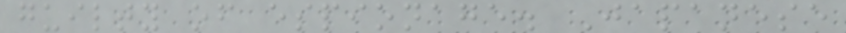guilty of espionage. Japanese
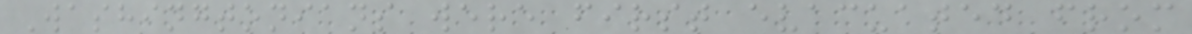Washingtonians were first evacuated from
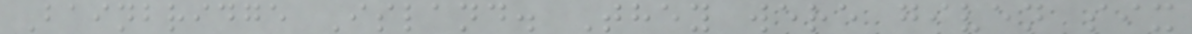Bainbridge Island. They were given six
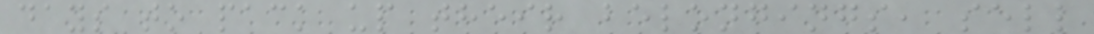days to pack up their belongings, sell
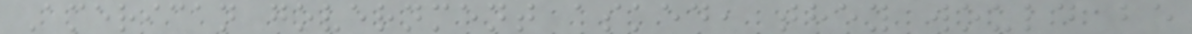American government asked, they would be
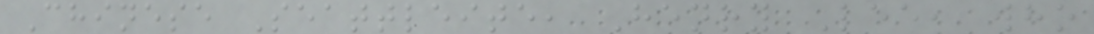Chinese Seattleite, Henry Lee, who
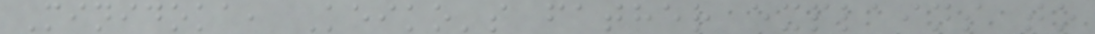Minidoka, Keiko's father explains to
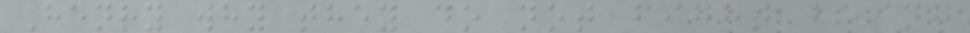Henry why they do not fight being
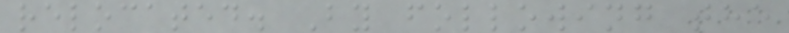relocated. By following the
